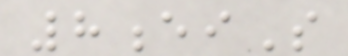8eiS
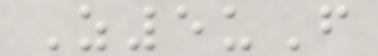Z5uF
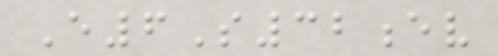E6S32ev
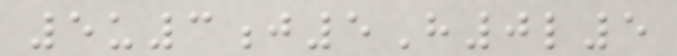5u3j5H0l5
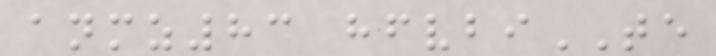anmz83 hfvbiTE
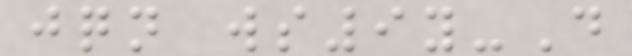jqn ws9y-D
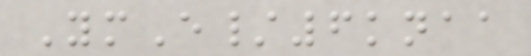YmE/6knaa
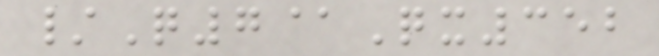/Q7@Qx352
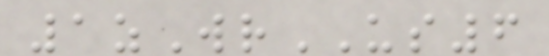1zWrUS6
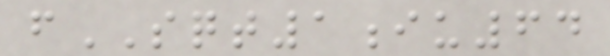fSQT1iu64
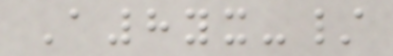A8yx-/
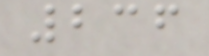236
